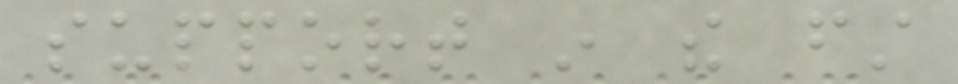support in the first
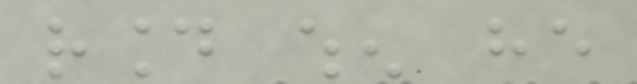round when he
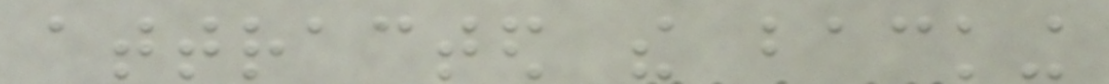attracted the backing
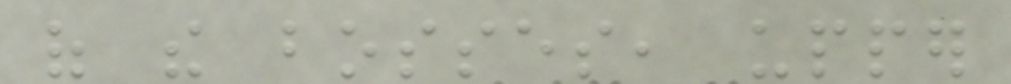of the bosses, upper
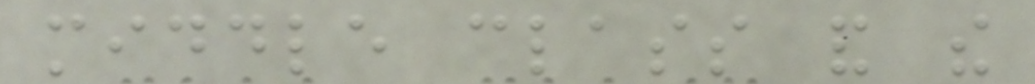middle class and the
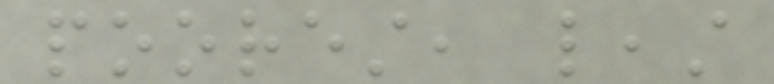poorest, least
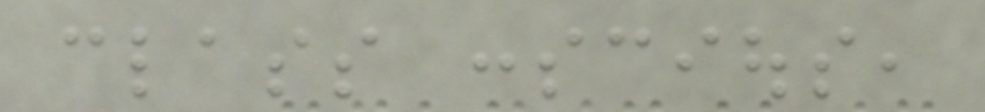class conscious,
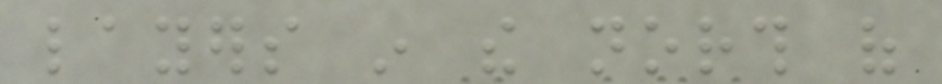layers in the north of
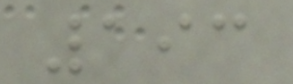193
